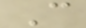C
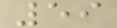59
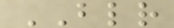BLR
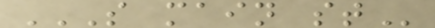S MAIN ST
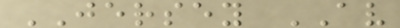JERSEY AV
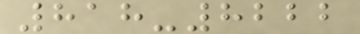818-8222
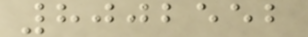8002552
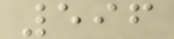596
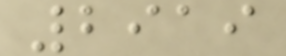2919
